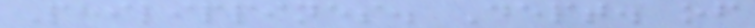Philippines. Dept. of
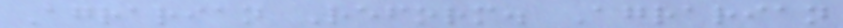Agrarian Reform. Agrarian
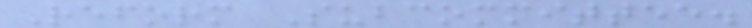Reform Subcommittee.
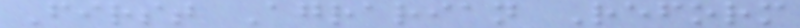First Agrarian Reform
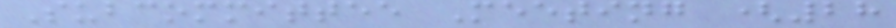Subcommittee Meeting (28
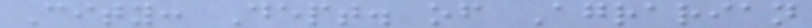City: Dept. of Agrarian
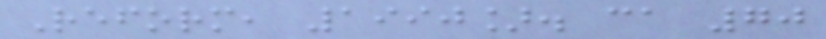Reform, 1990]. ca 70
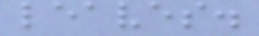leaves.
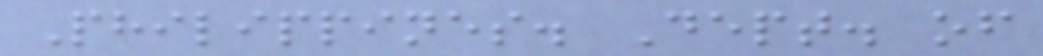Philippines. Dept. of
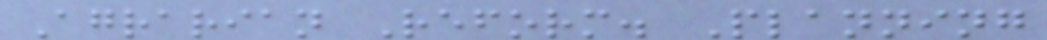Agrarian Reform. Planning
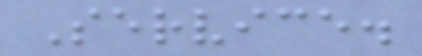Service.
